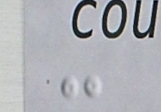-
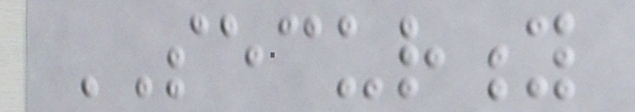SECURITY
